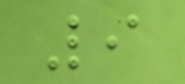9
